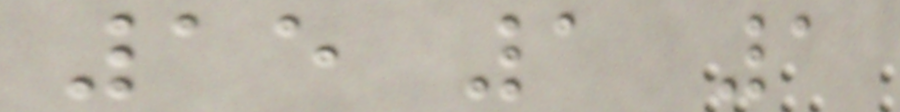15 1 1
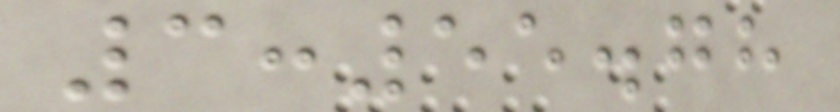3:55.78
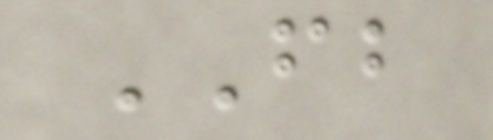FB
